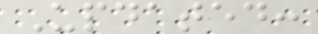Updated:
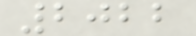2022
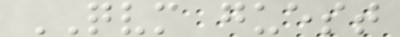QVM guest
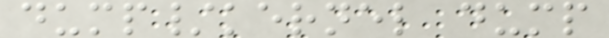dump/kernel dump
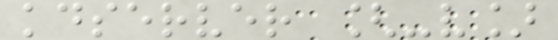kdserver [-v]
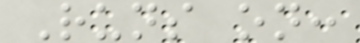Runs on:
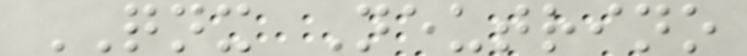QNX Neutrino
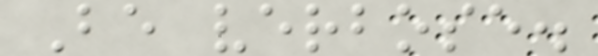Be verbose.
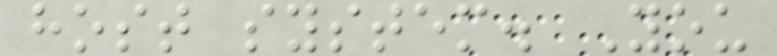host system. You
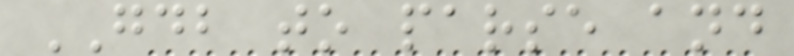GDB to parse and
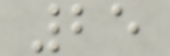25
